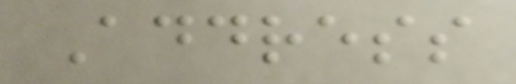Address
